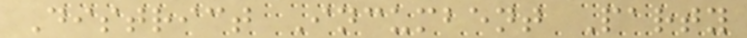District Incumbent Party
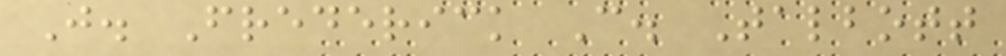J. Frederick C. Talbott
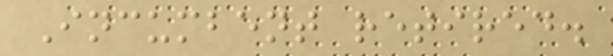Incumbent retired.
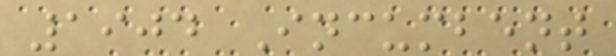1904 Incumbent
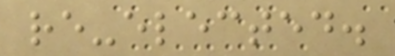re-elected.
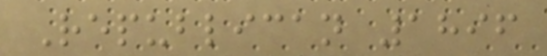Republican 1896
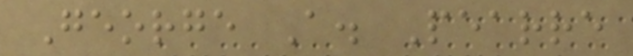George A. Pearre
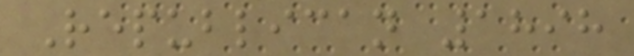Republican 1898
